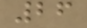26
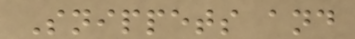Snippets and
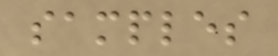samples
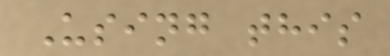Using this
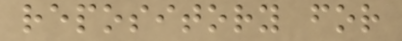repository for
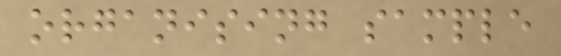organising sample
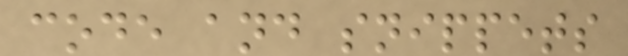code and snippets
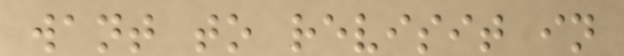want to revisit in
